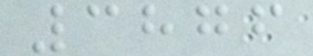3876
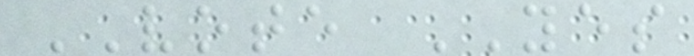VOTE YES
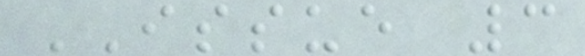ISSUE 3
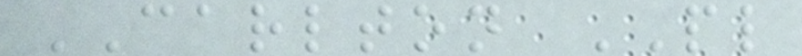CARLTON PL
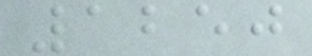1250
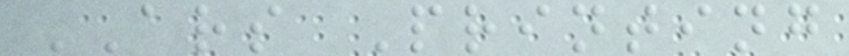ARS Printing
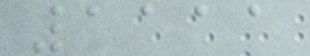1111
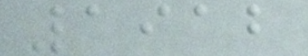1912
